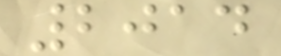2014
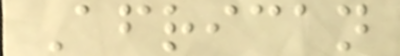African
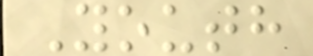Youth
